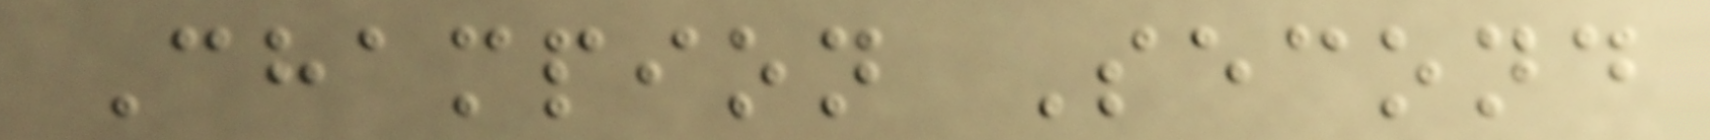Champion Second
